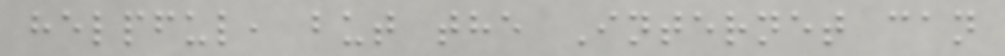helpful, but the Internet can
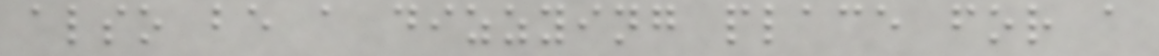also be a dizzying place for a
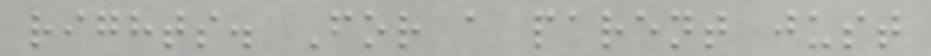rights. For a parent just
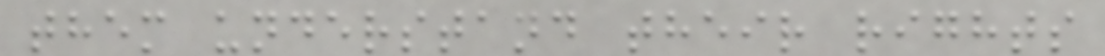them understand their rights
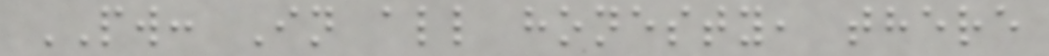PW: In all honesty, there
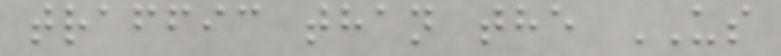traffic than the US
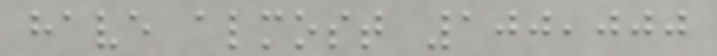have almost 100,000
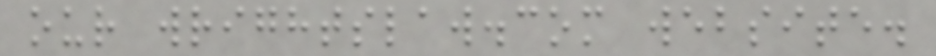our wrightslaw.com website.
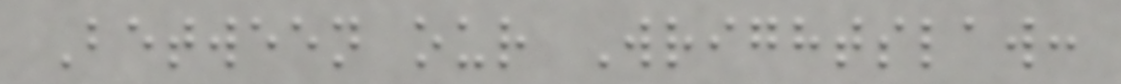Between our Wrightslaw:
